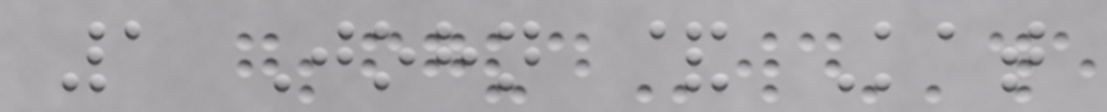1 John & Kat
